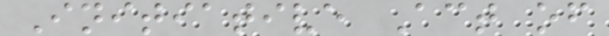Initiative Act of
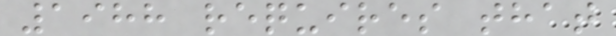1988 requires that
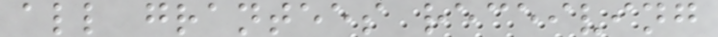all grantees receiving
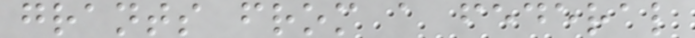grants from a federal
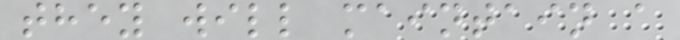they will maintain a
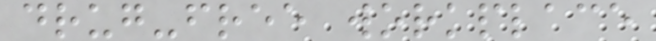drug-free workplace
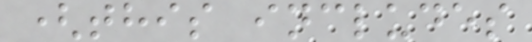(this includes
